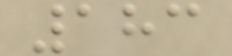183
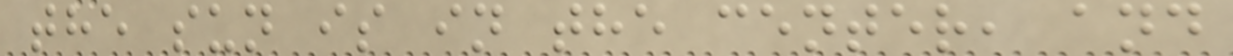the sun is in the center, and
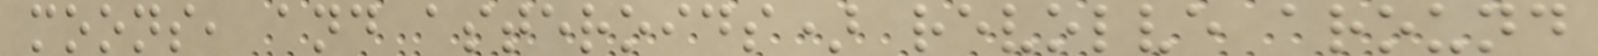moons, and asteroids) revolve around
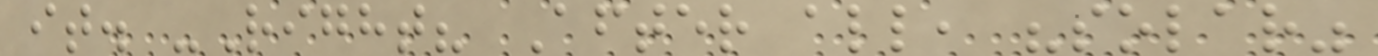it. -Right? After all, "solar"
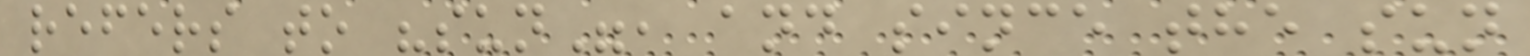refers to "sun", and since the sun
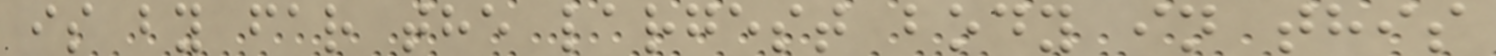is by far the largest body in this
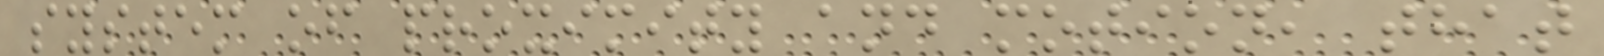system of proximity and motion, that
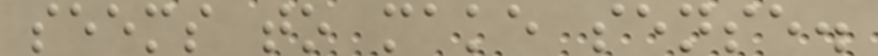seems to make sense.
